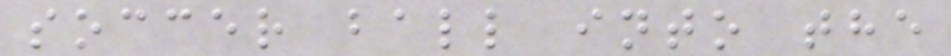soccer ball into the
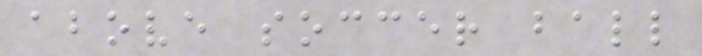above soccer ball
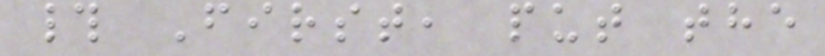# First, put the
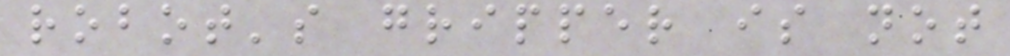robot's gripper is not
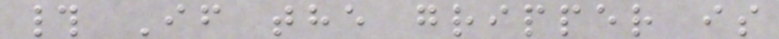# If the gripper is
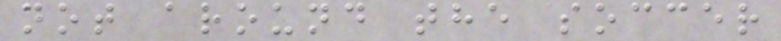not around the soccer
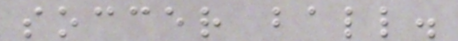soccer ball.
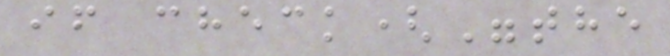if check("the
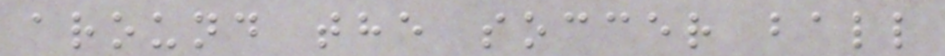around the soccer ball
